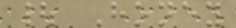| Honey
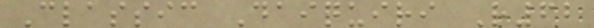Classic Daiquiri R62
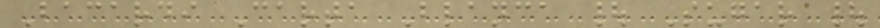Bacardi Carta Blanca | Sugar |
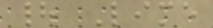| Lime
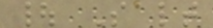| Salt
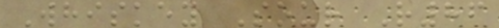Whiskey Sour R86
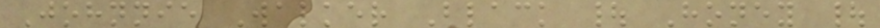Johnnie Walker Black | Honey |
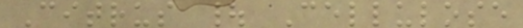Citrus | Cellulose
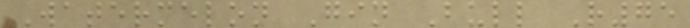Watermelon Gin Bull R75
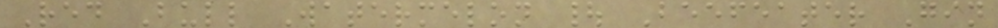Red Bull Watermelon | Beefeater Gin
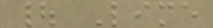| Lime
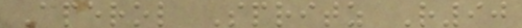Aperol Spritz R90
